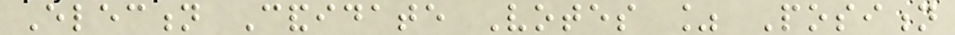Election Candidate Votes % Position
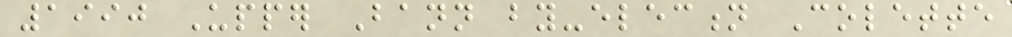1990 Upper Bann by-election Colette
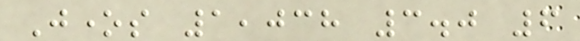Jones 1,038 3.0 6
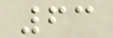63
